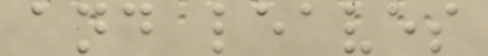and leaves
